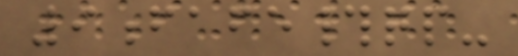9fafe#qp-
